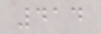414
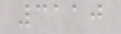3110
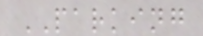PARKING
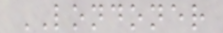LONDONER
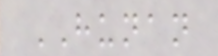HUNAN
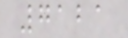7121
